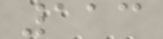113
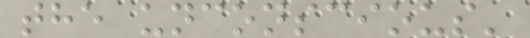the unconscious'
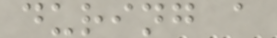during a
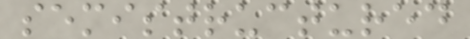semistructured
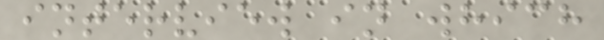interview in which
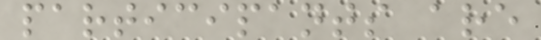participants are
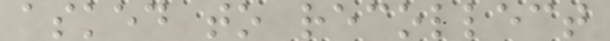asked to recollect
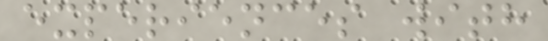experiences with
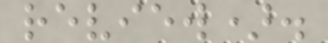review).
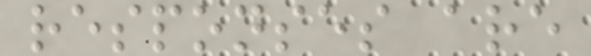responses are
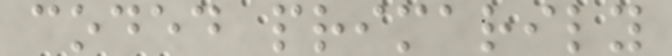coded primarily
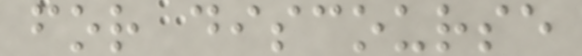for discourse
